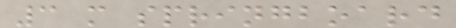3 m springboard
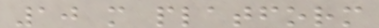10 m platform
